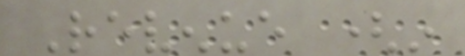Revenue (in
